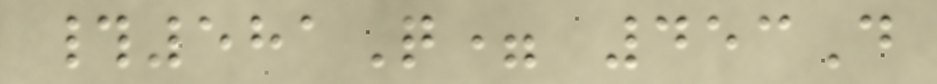#581Q= 453D
